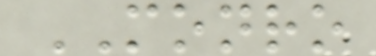MONRO
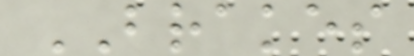BRAKES
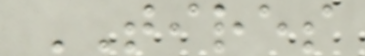TIRES
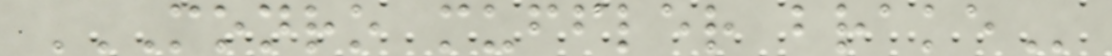MONRO MUFFLER BRAKE
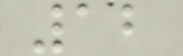12
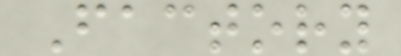Factory
